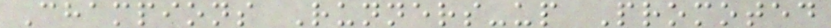Champions Runners-up Promoted
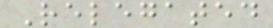Relegated
